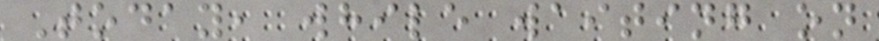Today, while waiting on
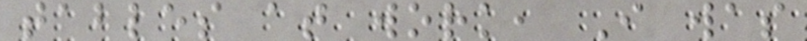tables at work, I was
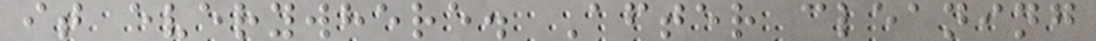it everywhere. After cleaning
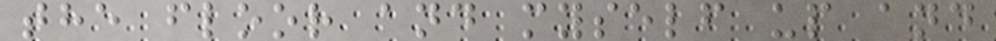the floor and myself up and
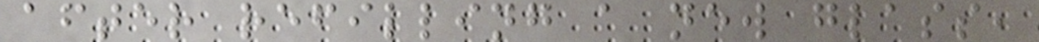after refilling a new glass,
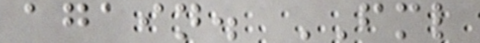again. FML
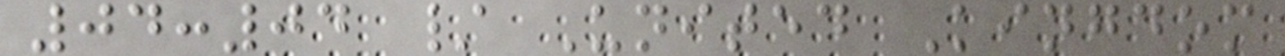04:04 / United Kingdom
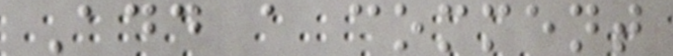Add a comment
